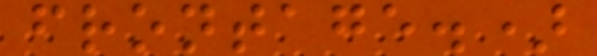frontage.)
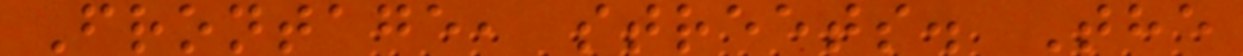Frontage, streets. The
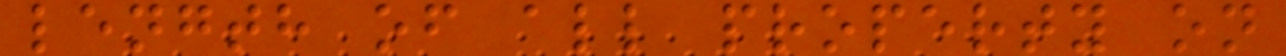length of all property on
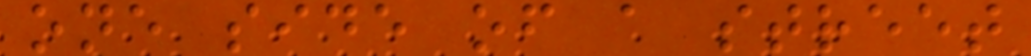one side of a street
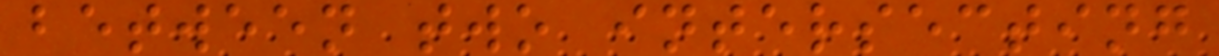between two intersecting
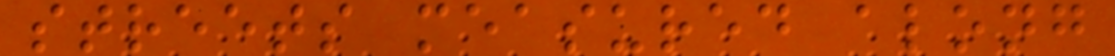streets measured along
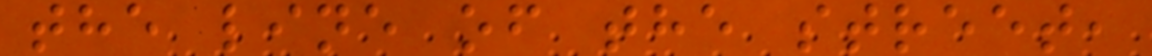the line of the street,
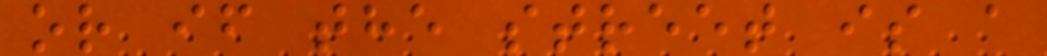or if the street is a
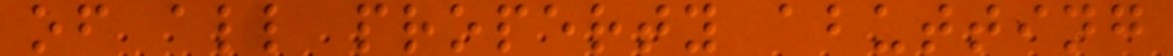of all property abutting
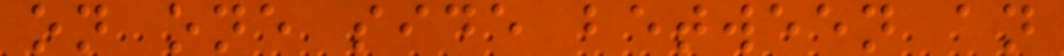on one side between an
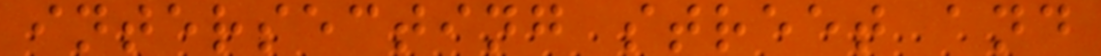intersecting street and
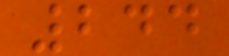244
